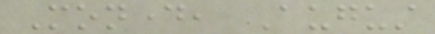Monday, August
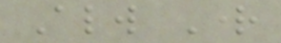Always Right
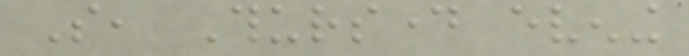So, Thursday evening
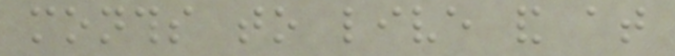months to live and at
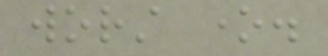worst one.
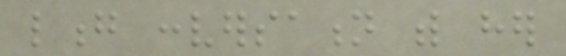long conversation with her
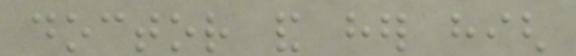doctor and her high
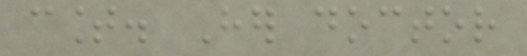count. Her doctor
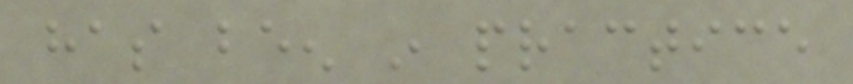has been in practice
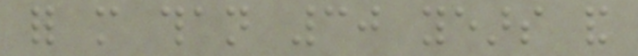for more than 30 years and
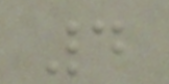4
